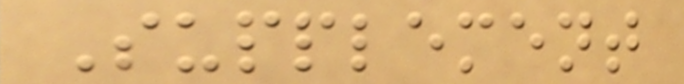Supplement
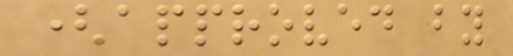(approved by
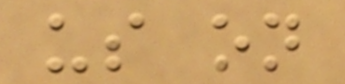us on
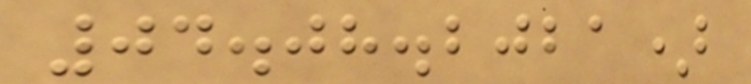04.08.2021)
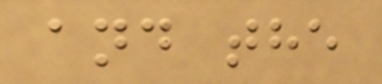and the
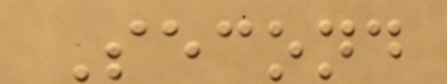Second
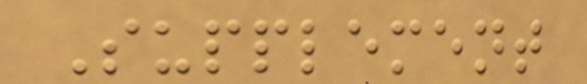Supplement
